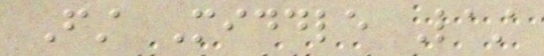First Middle Last
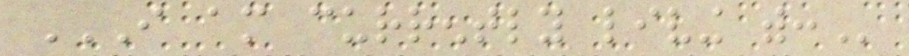I AM CURRENTLY LIVING WITH:
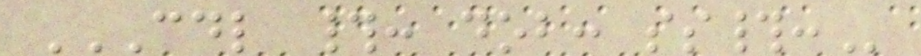CDL #: DOB: SS#:
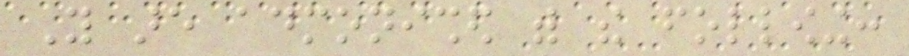You are admonished with the following:
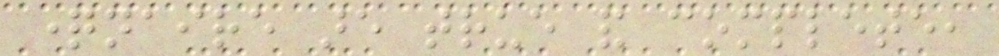questionnaire are true and complete,
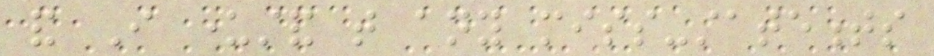and I understand that any miss-statements
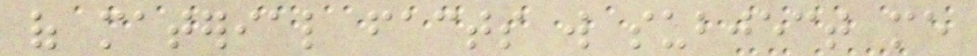of material facts will subject me
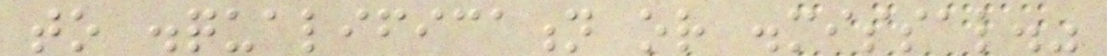to disqualification or dismissal."
